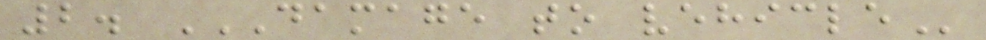2. DAMAGE TO VEHICLE
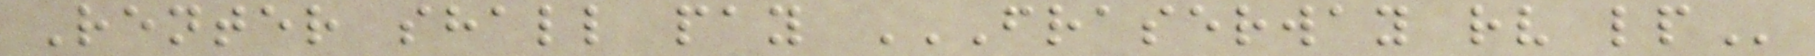Renter shall pay FRASERWAY RV LP
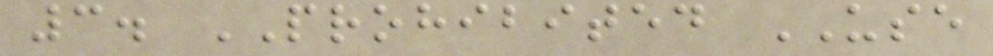3. PROHIBITED USE
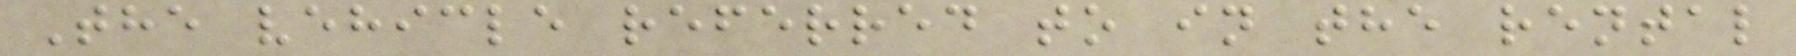The vehicle referred to in the rental
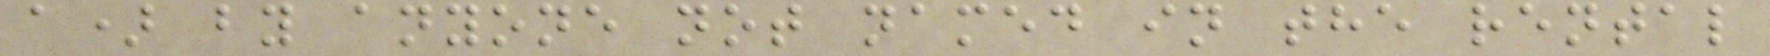a) by anyone not named in the rental
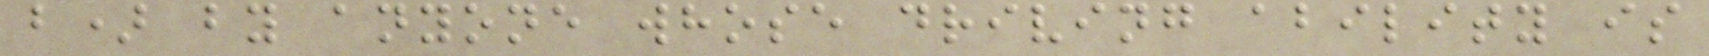b) by anyone whose driving ability is
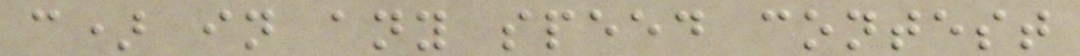c) in any speed contest
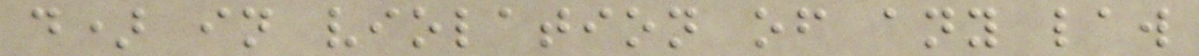d) in violation of any law
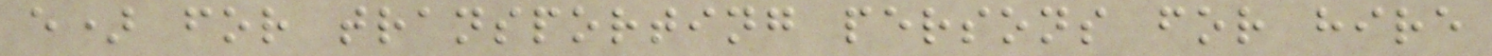e) for transporting persons for hire
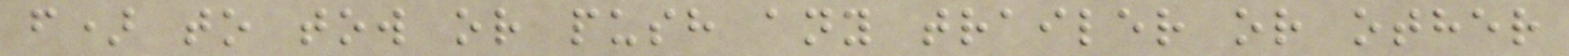f) to tow or push any trailer or other
